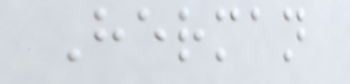Herman
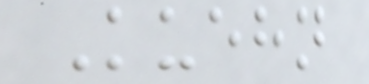Kuehn
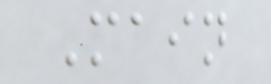Main
